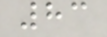83
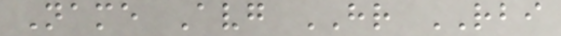Name Avg HR RBI
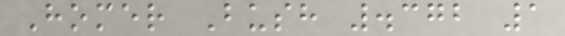Homer Bush .372 1
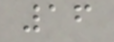16
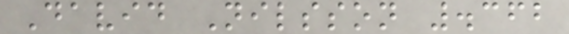David Nilsson .362
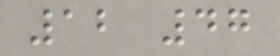12 47
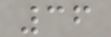36
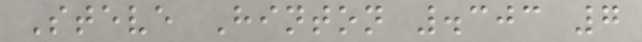Steve Hinton .303 7
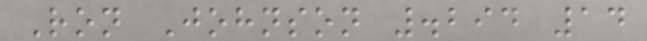Ron Johnson .294 14
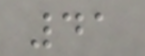41
